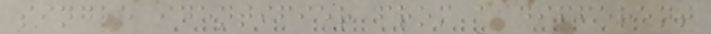single identifier from a different
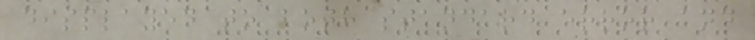displayed to both standard error and
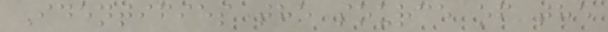Identifies the source of the
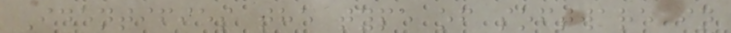Identifies the type of software in
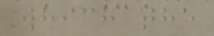which the
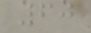60
